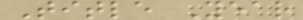Title Year
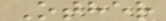Other
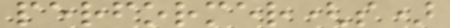performer(s)
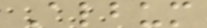Album
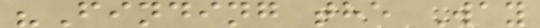"Finding the Way
